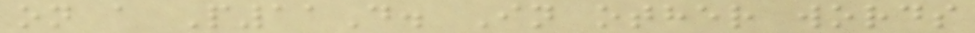on a P11D. In other words
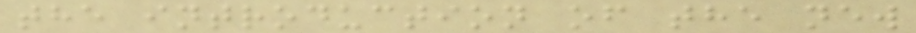the introduction of the new
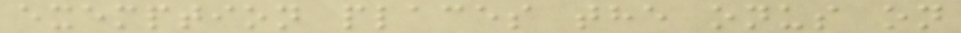exemption places the onus on
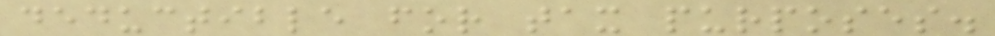deductible for tax purposes.
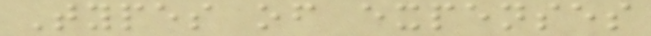Types of expenses
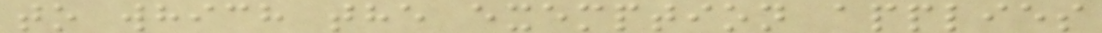to which the exemption applies
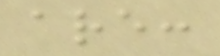are:
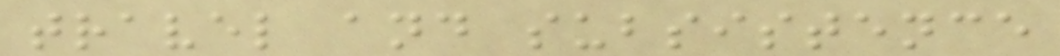travel and subsistence
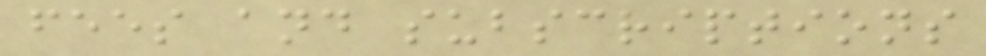fees and subscriptions
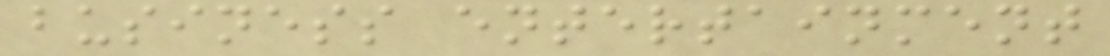business entertainment
